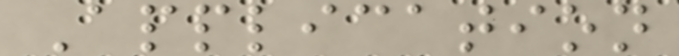Application
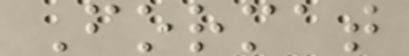Format
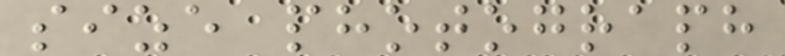size photograph
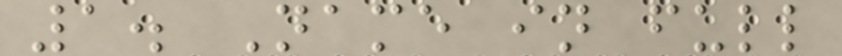1. Name in full
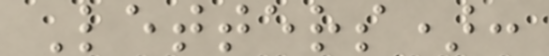Letters):
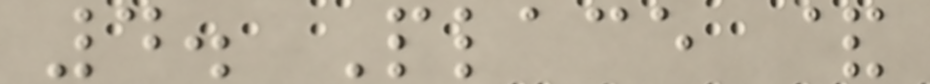4. Place &
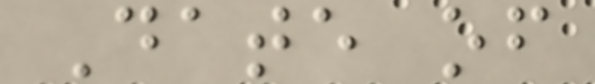Date of
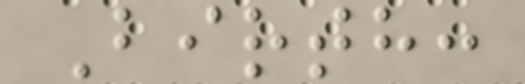Birth:
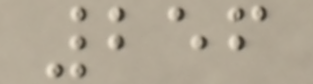256
